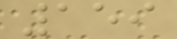159
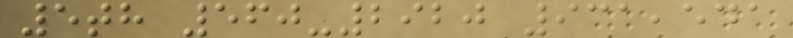5th 560-2920 931,541
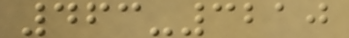463-3210
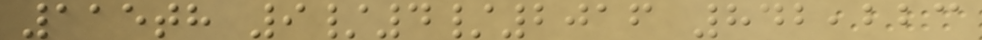115th 9/4/2016 842,223
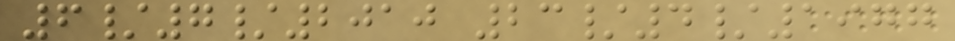6/7/2010 23/4/1977
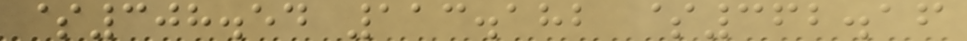$308.54 113.182 $362.16
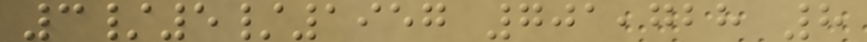3/5/1957 701,728 8
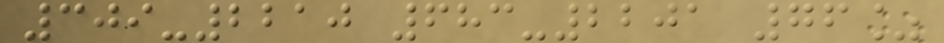309-2210 683-2201 76%
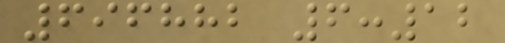696882 6:12
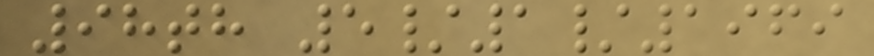98th 5/1/1969
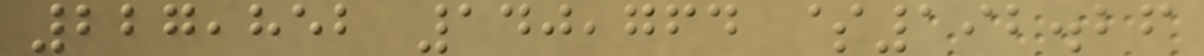227,852 140,764 $192.26
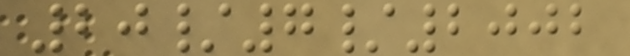20/7/2002
